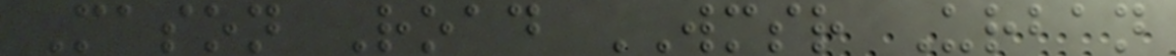Mason Road WMSR Urban
